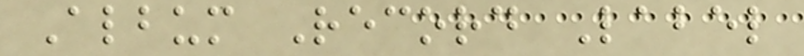Album Record Label
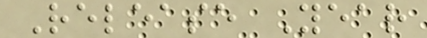Release Year
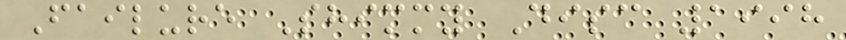Failure Shimmy Disc 1998
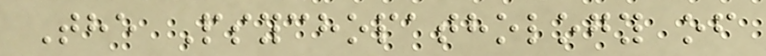The Psychopathology of
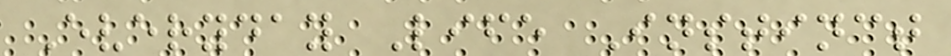Everyday Life Instinct
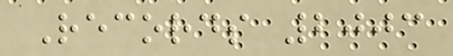Records 2003
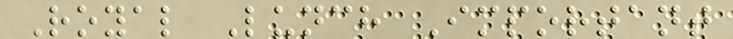Royal Lunch Important
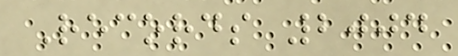Records 2004
